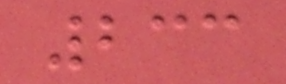233
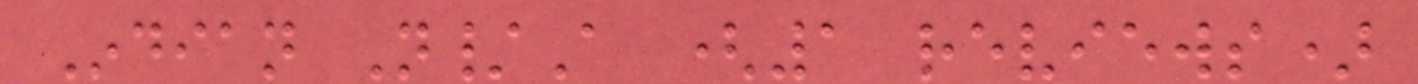Indian N/A (1 reviews)
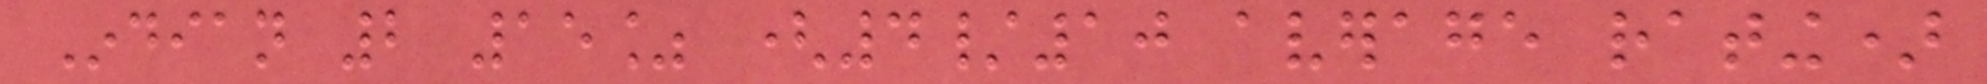Indian 2 15% (4/10 average rating)
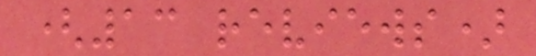(13 reviews)
